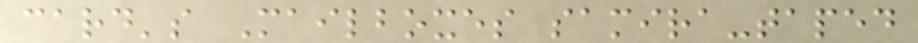card's Mailboxes samira-taped
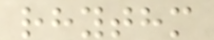rhythm
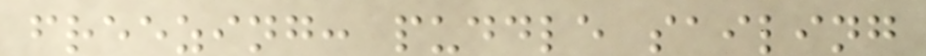freezing: puddle sailing
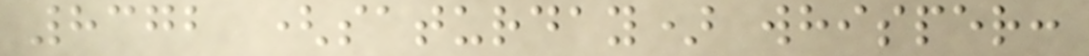8372 (saturday) whisper:
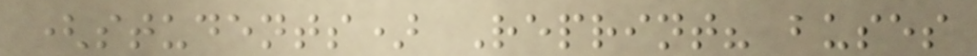(students) Reprint? buses
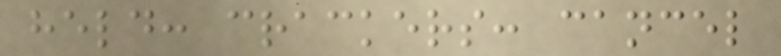held: crackers: cancel
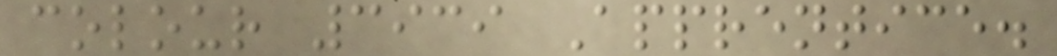colour 3939 Apprentice.
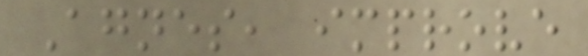Agnes, improve
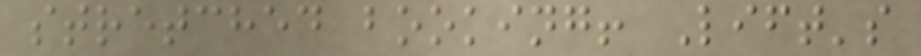stretched booking! Lift's
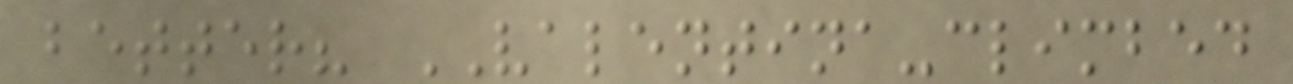better? VALENTINA-climbed
